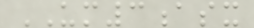UM3asx
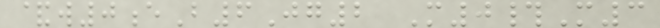&w0eB6Jg2 M0#M3
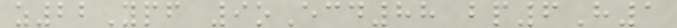z22Ypf 9oEcd88 bp6H1
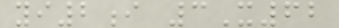yi2i 3X62
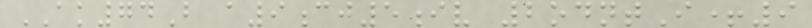AK74B a9cj5iv 2odntI+9
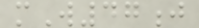mW47j
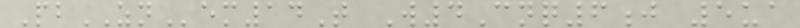PbZNem14T W4Cnq6j 5ua
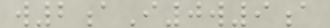w2aI0w9a
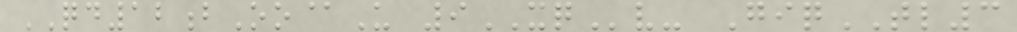QD12bOo@U 9XQv- GiqTL3
